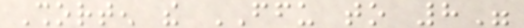Shorten the FFU to 8"
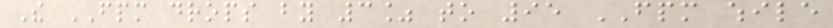The FPM drops by 3% to 95 FPM while
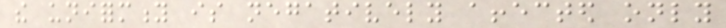the uniformity is negatively affected only
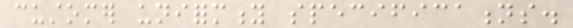customer uniformity specifications.
